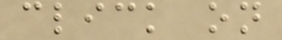click on
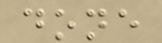done
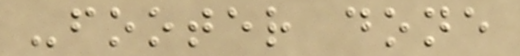-footer done
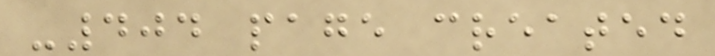-404 page created
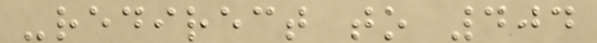-redirect to 404
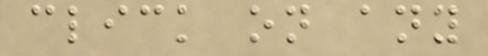click on any
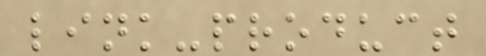link-product
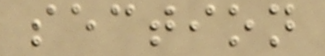section
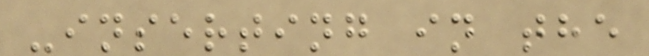-inserting in the
